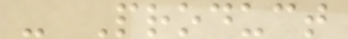- Product
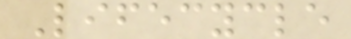Lifecycle
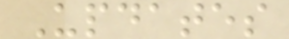Updates
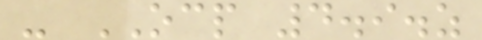- OCP 4.9.z
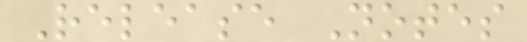Release Notes
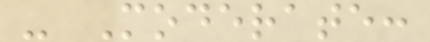- Moderate:
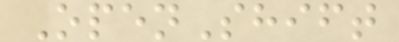OpenShift
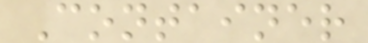Container
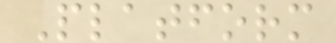Platform
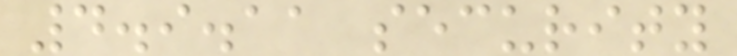4.9.11 security
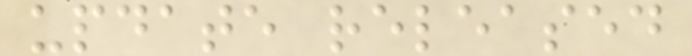update released
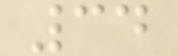34
